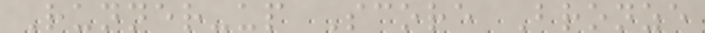Runner-up Score Bronze
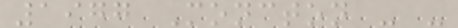1977 Moncton - -
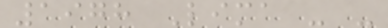1978 Lima - -
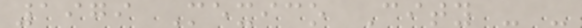1979 Mexico City - -
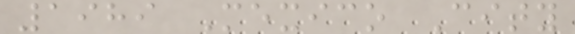1989 Mexico City
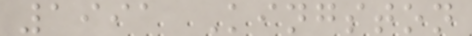1991 Kingston
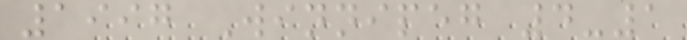1997 Winnipeg 4-1
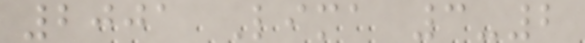2001 Lima 3-2
